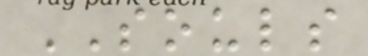SOULS
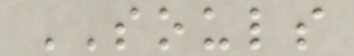SOULS
